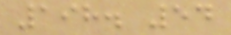198. 54
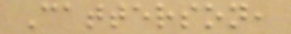Catterson,
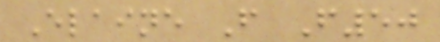Elaine F F50
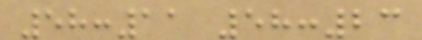58:11 58:23
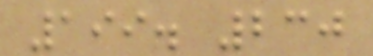199. 230
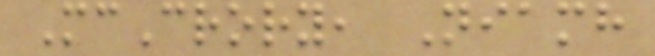McCrory, Niamh
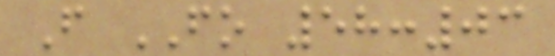F FO 58:03
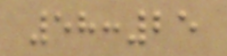58:25
